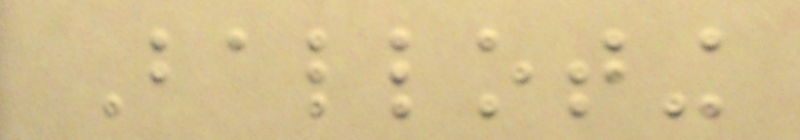Balloting
